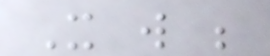It will be
